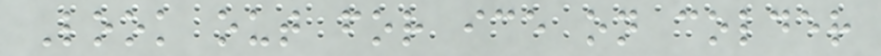Look out for ice on colder
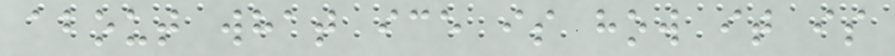about what ice is how it is
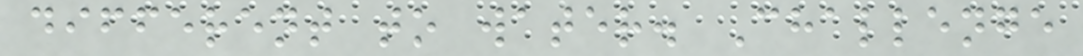different to water. Challenge
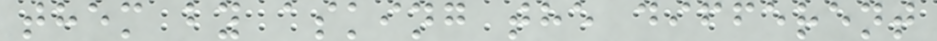them by asking the different
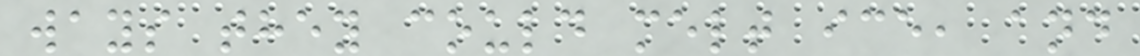ways they could melt ice, and
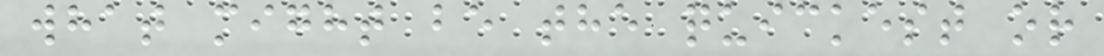what might be the quickest or
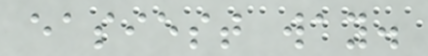easiest way.
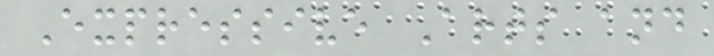Expressive Arts and
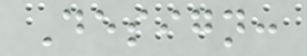Design:
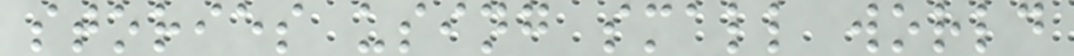stories using small world
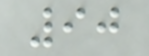90
